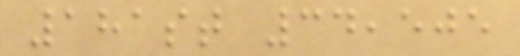181st 34,505
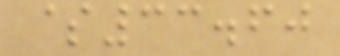$33.60
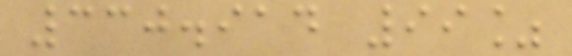330.914 99%
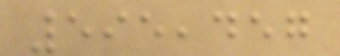595,457
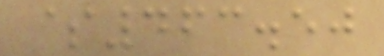$463.50
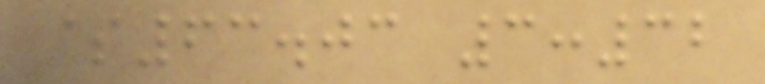$63.03 3:32
